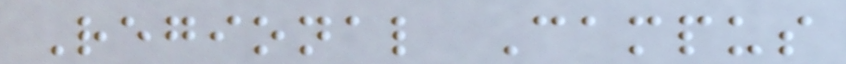Regional Campus
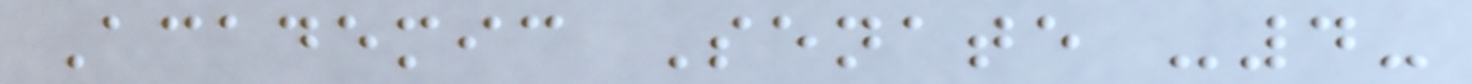Academic Senate -4-
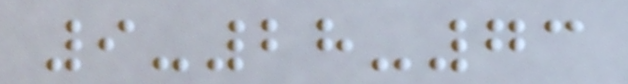9-28-73
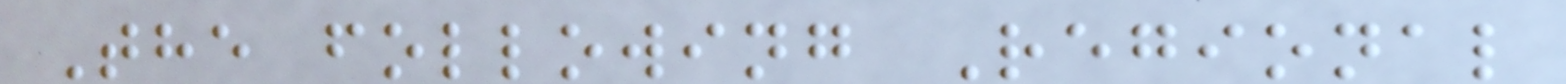The following Regional
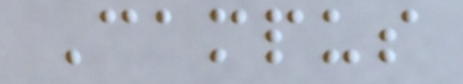Campus
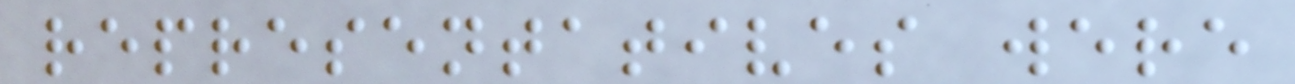representatives were
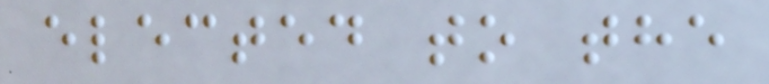elected to the
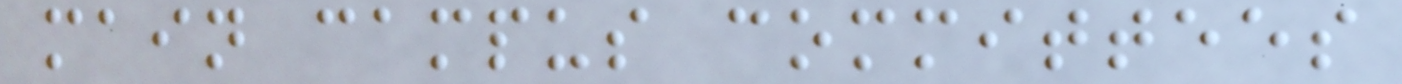main campus committees
